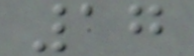17
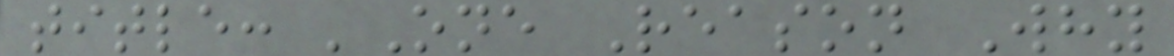title: 'One Reason Why
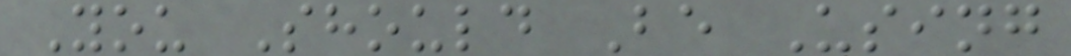You Should Be Using
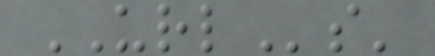URLs'
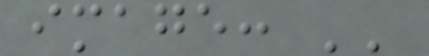image: ''
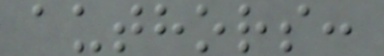authors:
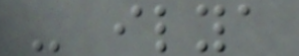- ilya
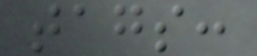tags:
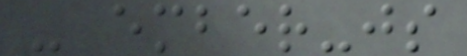- ember-js
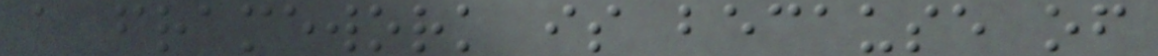a framework is because of
